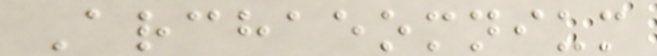Archaeomnium
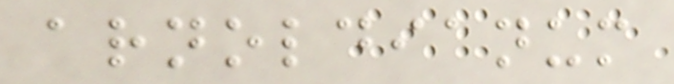arnoldianum
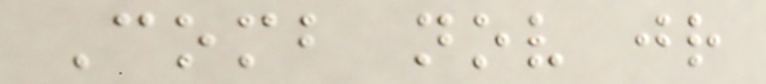Comb nov jr
